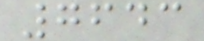7643
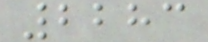2283
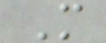M
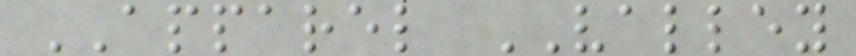APPAREL VALLEY
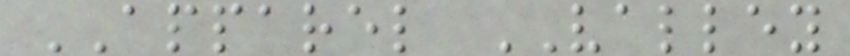APPAREL VALLEY
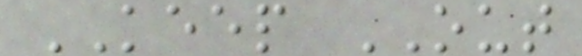KEEP OUT
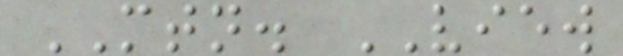MTN. VIEW
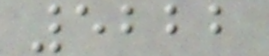5222
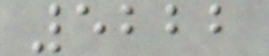5222
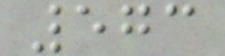573
